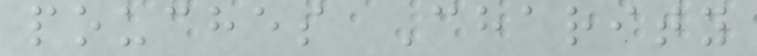pouches Charity
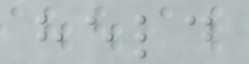held
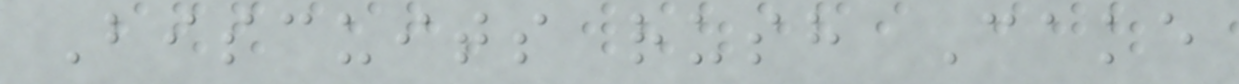Biscuits rush Cake
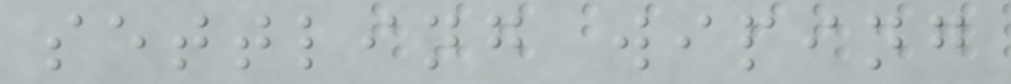settling wiping
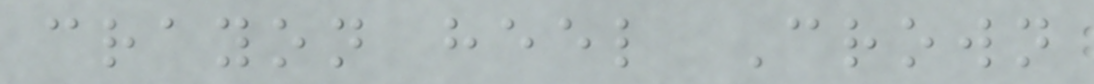crayon heel Crown
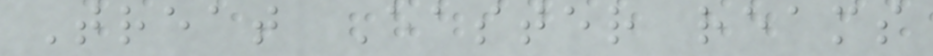Treat Easter reams
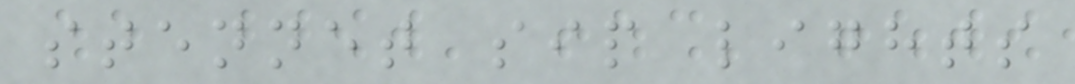stennet sip lights
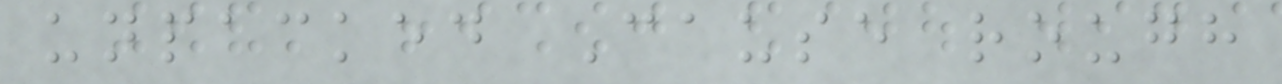unpacked Cause rough
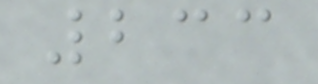233
